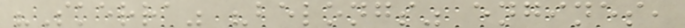"Skerra" "belongs" engines,
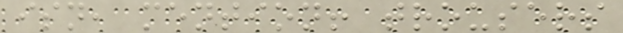isn, mention! trousers
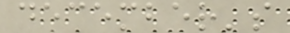december's
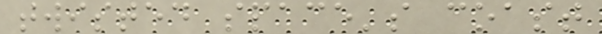twisted space's coast
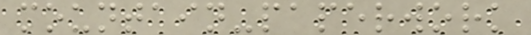mountain-paperwork
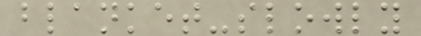blanket-slowly
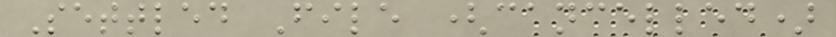Settled File (cancelled)
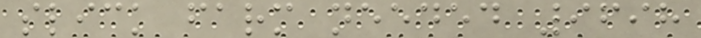slick farm needed 9698
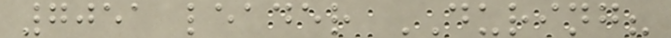7051 leader DURING?
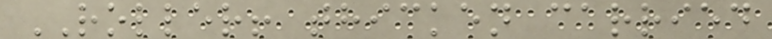ROLLER! thicken carried
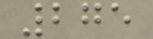275
